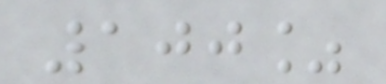100%
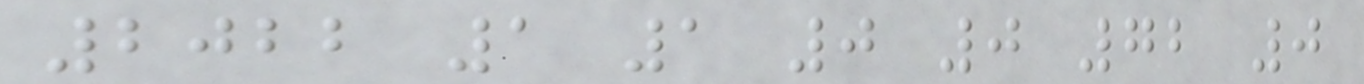2022 1 1 0 0 72 0
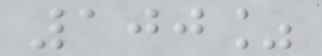100%
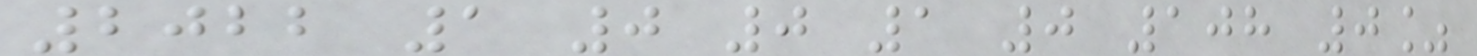2022 1 0 0 1 0 108 0%
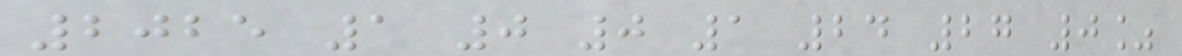2025 1 0 0 1 24 27 0%
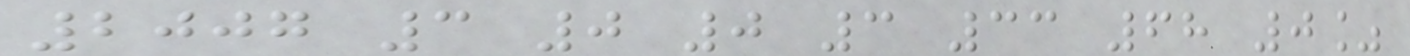2007 3 0 0 3 33 68 0%
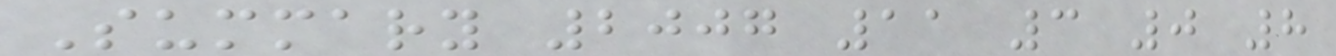Summary 2007 11 3 0 8
